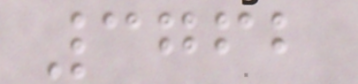3762
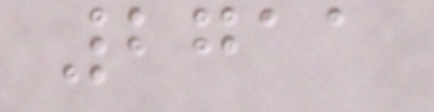2711
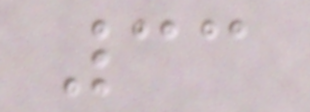33
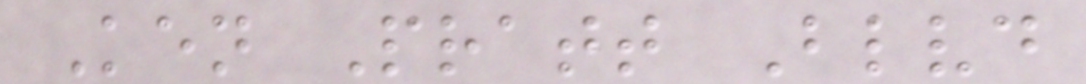Ken Pratt Blvd
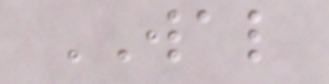WAL
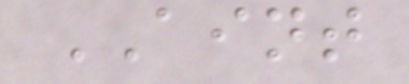AINT
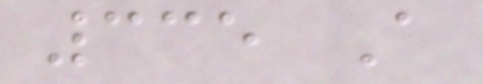335 A
